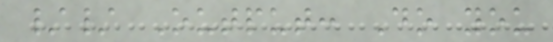// Output: Do you
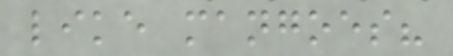like mangoes?
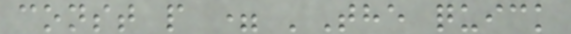const p = 'The quick
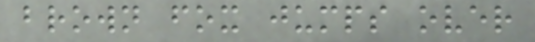brown fox jumps over
